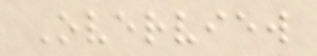Overview
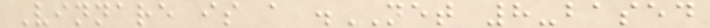Vinnare is a .NET 8-based
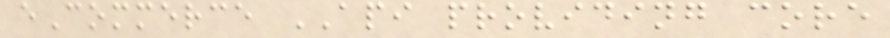eCommerce API providing core
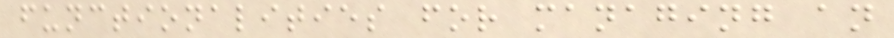functionalities for managing an
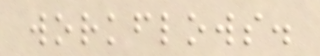workflows.
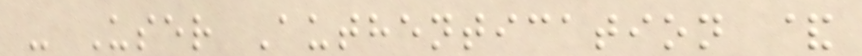- User Authentication &
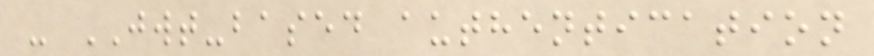- JWT-based authentication
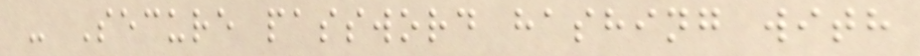- Secure password hashing with
